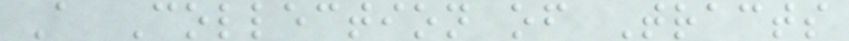A Collection of Tracts
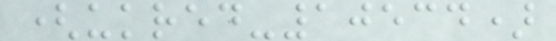(ukred-10534)
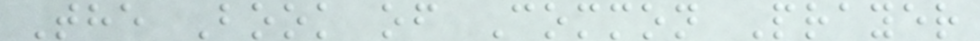The Book of Common Prayer
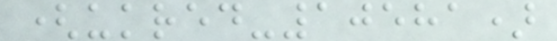(ukred-10581)
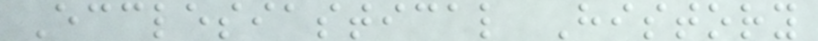Ecclesiastical History
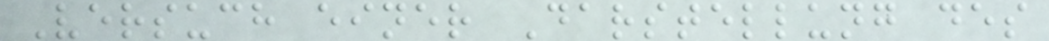Versuch einer Darstellung des
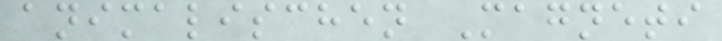animalischen Magneti
